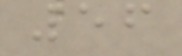56
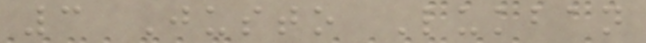3 Justo Lukban
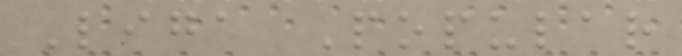Liga Popular
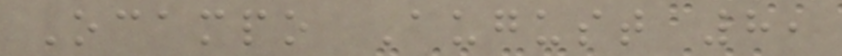Ocampo August 8,
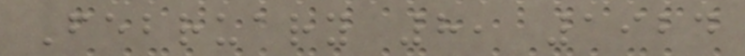February 8, 1924
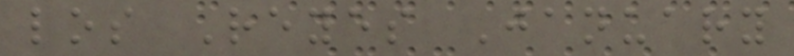los Reyes January
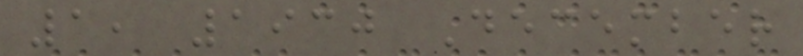1, 1930 December
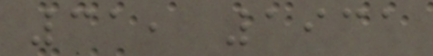31, 1931
